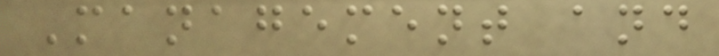Management and
